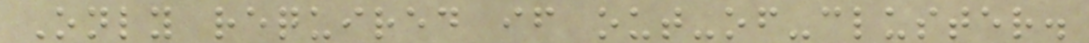Only required if out-of-cluster.
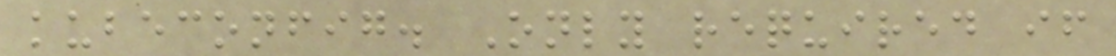kubeconfig. Only required if
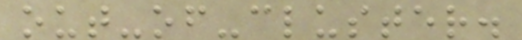out-of-cluster.
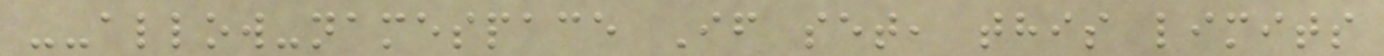--allow-namespace If set, this limits
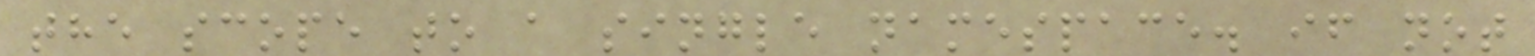the scope to a single namespace. if not
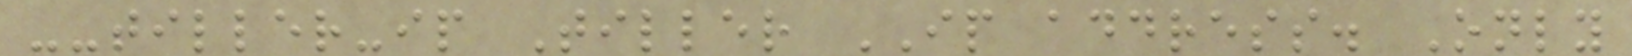--tiller-ip Tiller IP address. Only
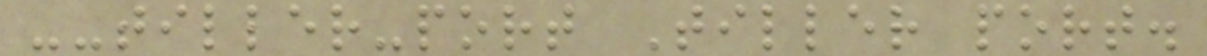--tiller-port Tiller port.
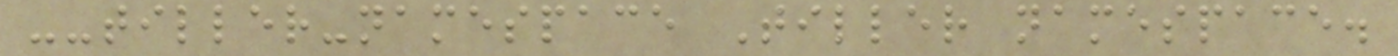--tiller-namespace Tiller namespace.
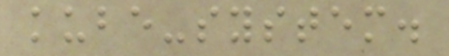kube-system.
